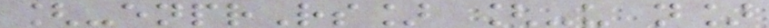[-enprRs] [-u n]
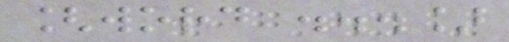[word ...]
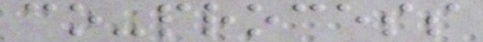co-process
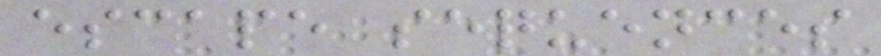escape sequences
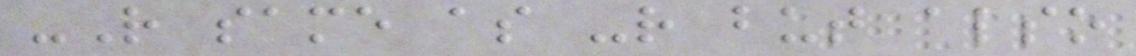-R same as -r but also
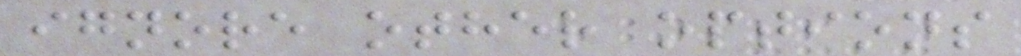ignore other options
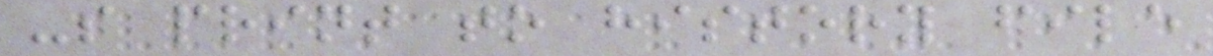-s print to history file
